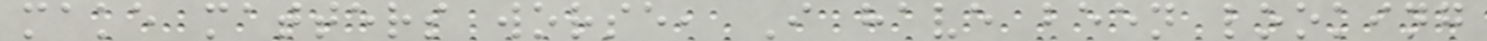make matters worse, I have been looking
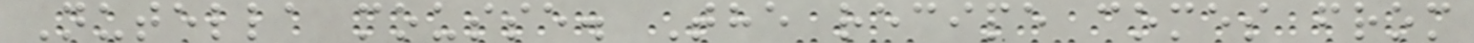Nutella mousse. The recipe comes from
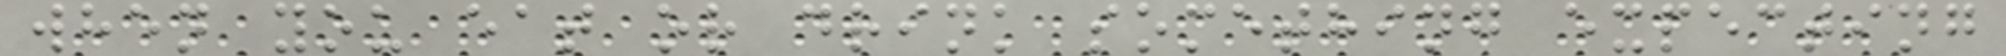when you eat or drink something expecting
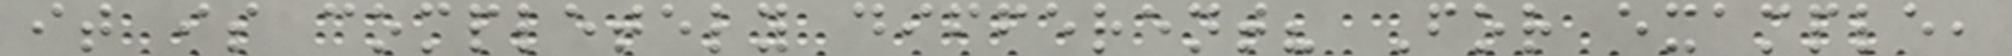it is completely different? For example,
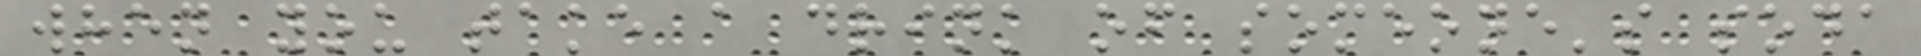when you take a drink of someone's soda
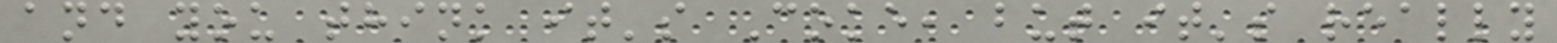and you think it's Coke, but it's really
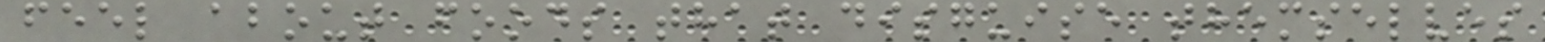feel about foods that disguise themselves
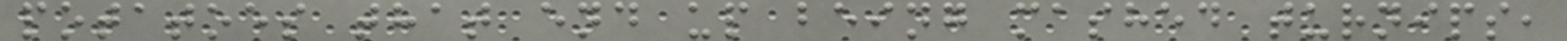potatoes that end up being mashed turnips,
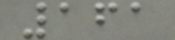161
